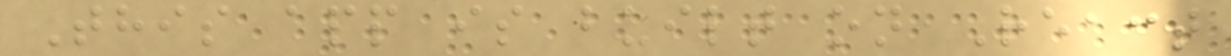This app is built on React
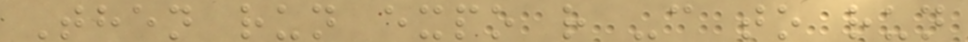Then run expo r -c to run
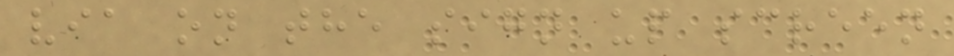via on the sign up screen
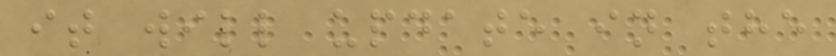it will update in the
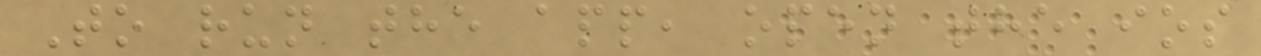To run the app, open the ios
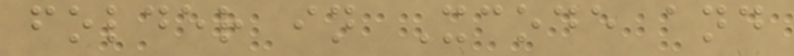folder in Xcode and
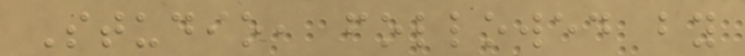Studio, followed by
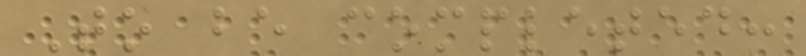To be completed:
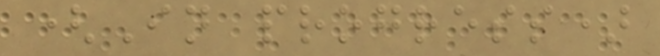(In progress)
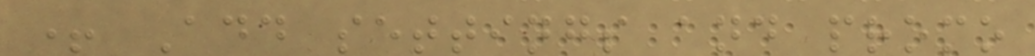+ Add settings and promo
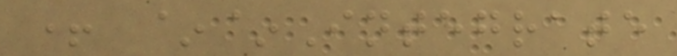+ ~~Integrate
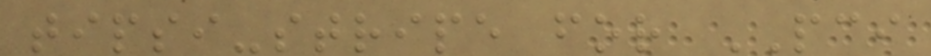tipsi-stripe for PCI
